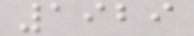1929
